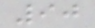90
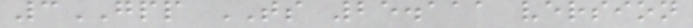3GPP TS 25.111 version
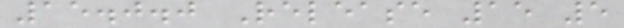15.0.0 Release 15 5
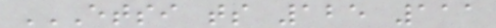ETSI TS 125 111
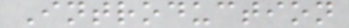Introduction
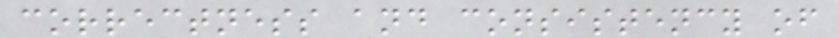correctness and consistency of
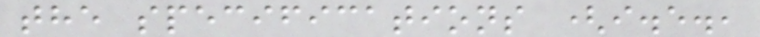the specifications (i.e.,
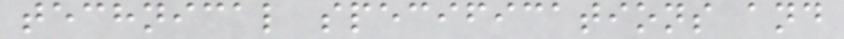technical specifications and
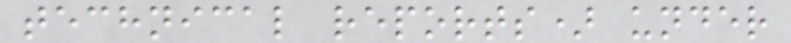technical reports) under
